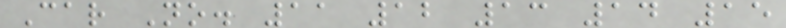Car No. 11 12 13 14 15
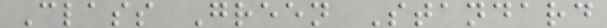Class Green Standard
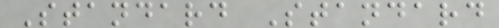Standard Standard
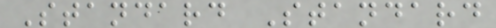Standard Standard
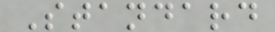Standard
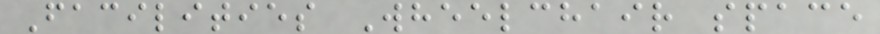Facilities Wheelchair space
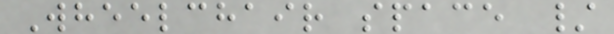Wheelchair space /
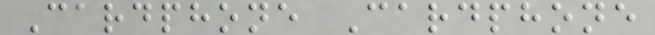Cardphone Cardphone
